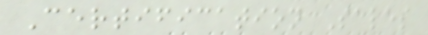Certification Sales
